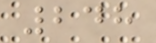248
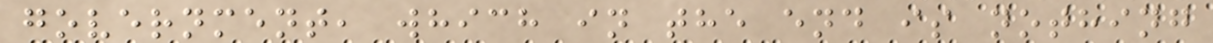government, which in the end is nothing
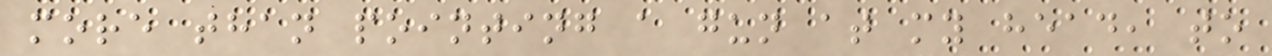more than pointing a gun at my head, to
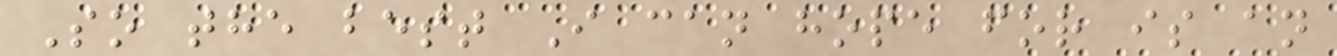So the best I can hope for is an
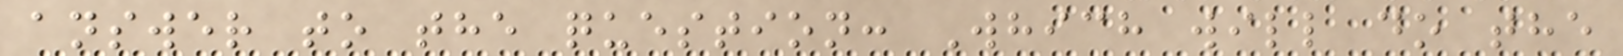answer to the question: Which will do the
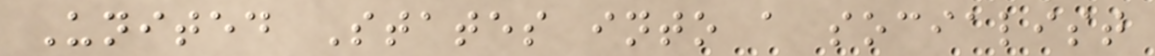United States into a socialist
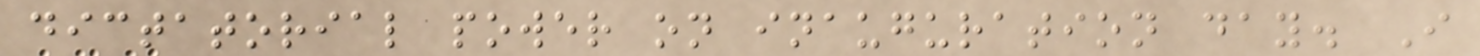dictatorial power on inauguration day. I
